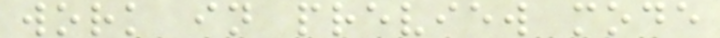work in preview mode
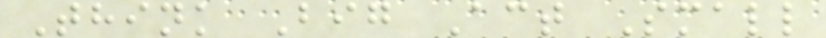Think Big Act Small
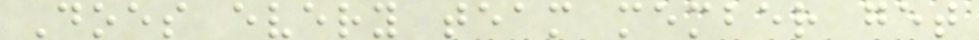Does every team member get
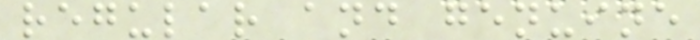regular and genuine
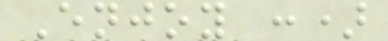Enjoy :)
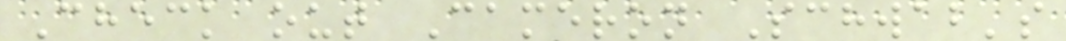Check out Cameron Schwab's
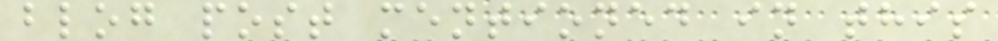blog post mentioned in this
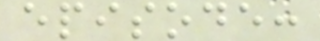episode:
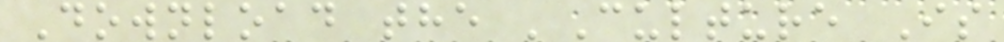Download the 'Culture Is
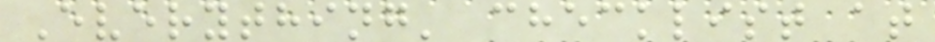Everything' checklist at
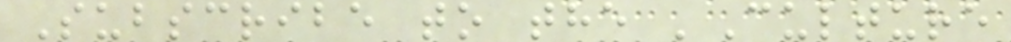Subscribe to the 'Culture
